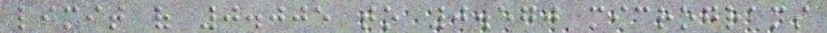limit of 0.005 to 0.570 micrograms
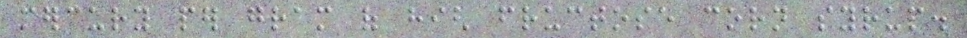mercury per gram of high fructose corn syrup.
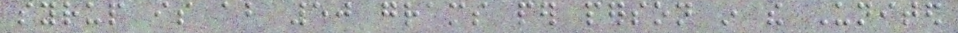syrup is about 50 grams per person in the United
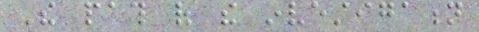The path of the investigation
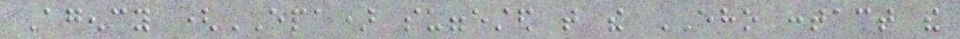Agency (EPA) suggested that the EHO contact the
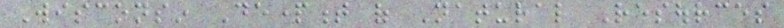Wisconsin Department of Natural Resources
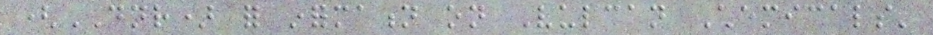(DNR) for information on Vulcan Chemicals'
